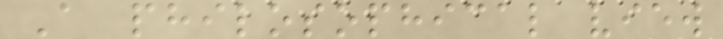A philosophical view
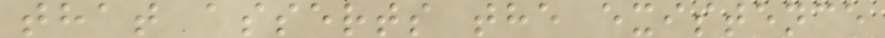that asserts the existence
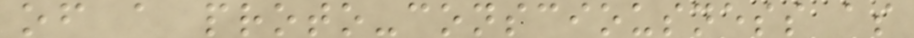of a proto-consciousness as
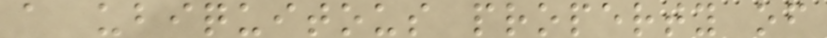a ubiquitous property of
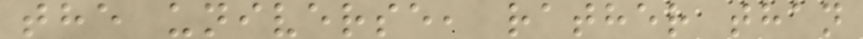the universe, rather than
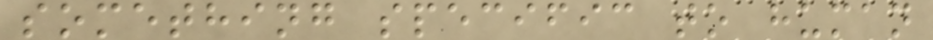something specific to human
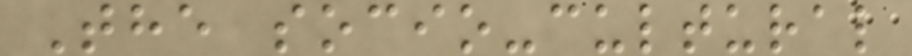The socio-cultural
